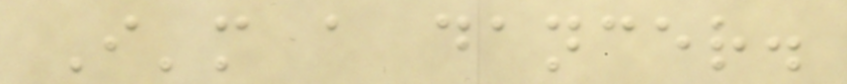I'm a dancer.
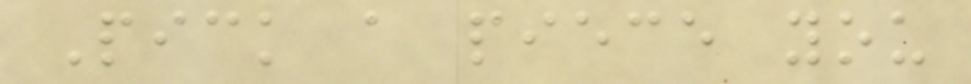Pick a piece you
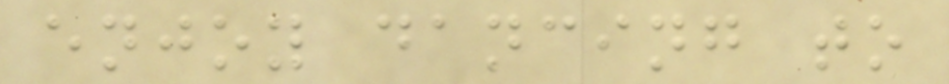enjoy dancing to
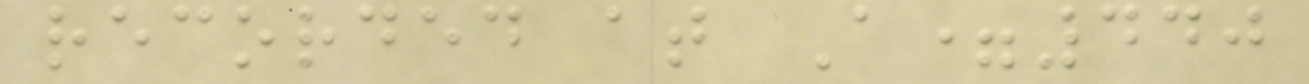recorded at A=440
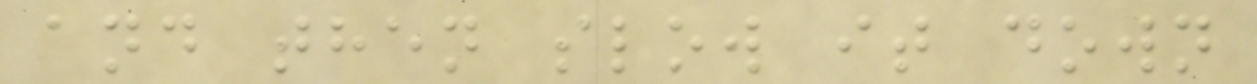and then slow it down
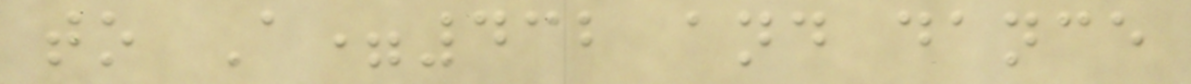to A=432 and dance
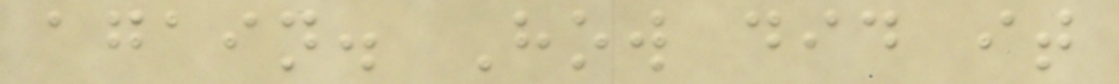again. How did it
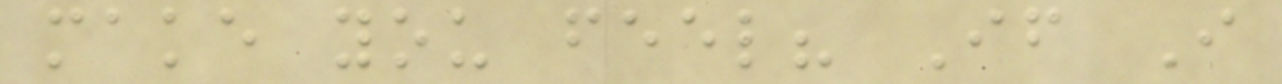make you feel? If I
